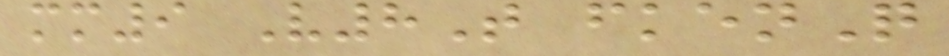mm9 V8T fkenQ
